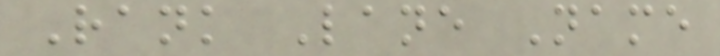Rank Lane Name
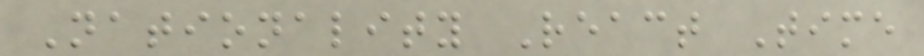Nationality React Time
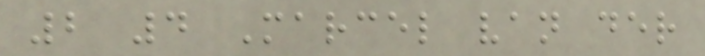2 4 Marcel van der
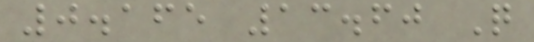0.165 13.60 Q
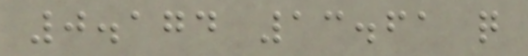0.174 13.61 q
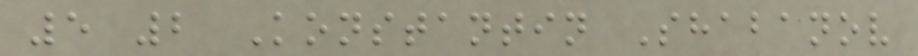5 2 Konstantin Shabanov
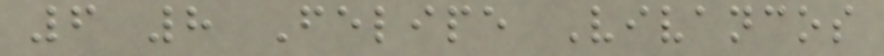6 8 Felipe Vivancos
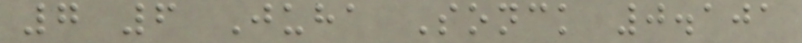7 6 Juha Sonck 0.101
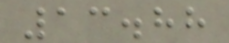13.88
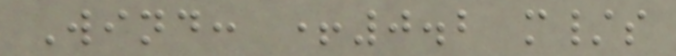Wind: +0.2 m/s
